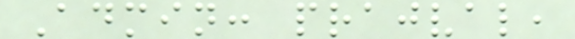Admin: prajval,
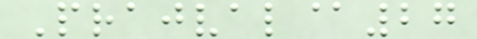Prajval@27
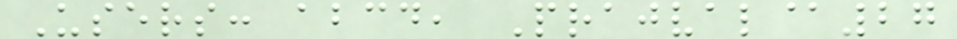Users: abcd, Prajval@27
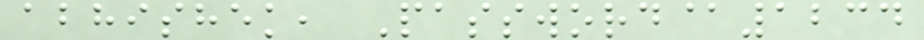abhishek, Password@1234
